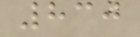830
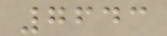7643
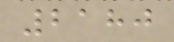2180
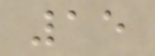15
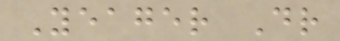Yeager Dr
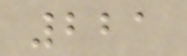221
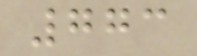773
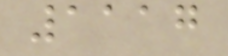1117
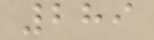289
